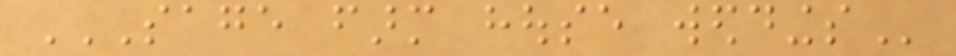SAGE FARM HOUSE WEDDINGS
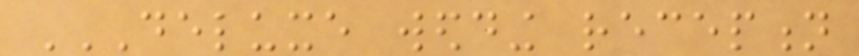DELUXE WEDDING RECEPTION
